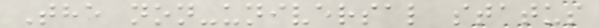The non-universal status
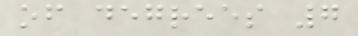of degrees 7
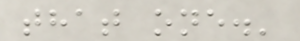that one.'
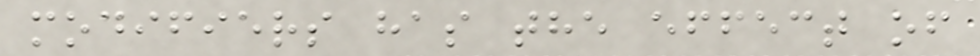modifiers has the effect of
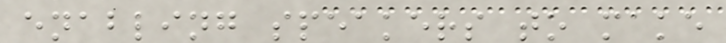enabling speakers to make
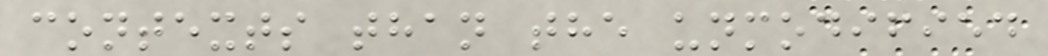contexts than the unmodified
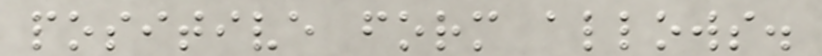positive form allows.
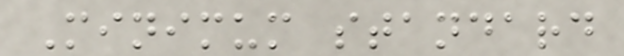Minimum standard
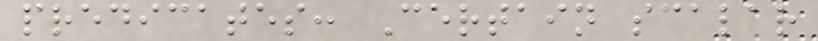predicates: Certain scalar
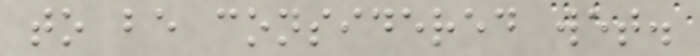to be considered wet.
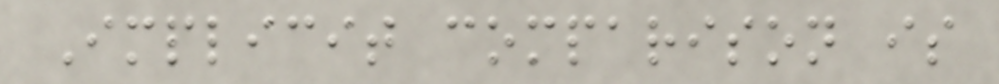Implicit comparison is
